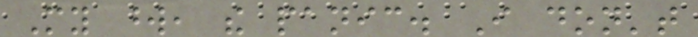My word, the panic. I don't
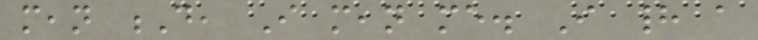mean D, I mean me. I had a
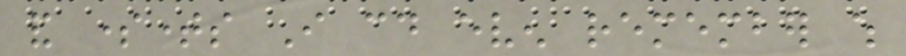and sometimes I could even remember which
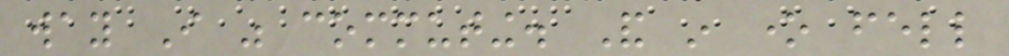way I was commuting. And in one fell
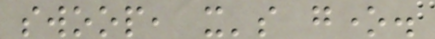swoop, it's gone.
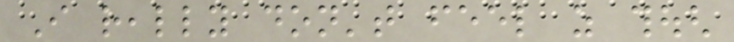I really don't feel as though
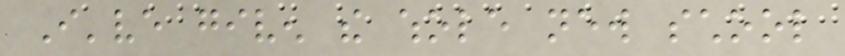I've given the whole new school
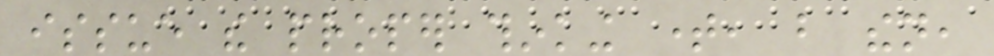issue the proper thinking time, but then,
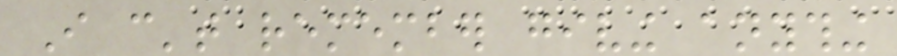I can't remember giving anything
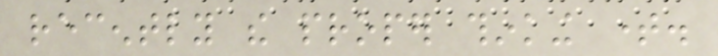recently the proper thinking time.
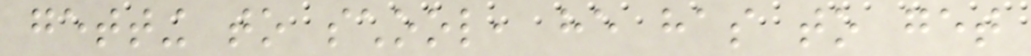getting to school, he has to get
